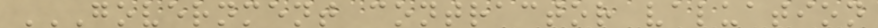GOVERNMENT CONTRACTOR VALUATION
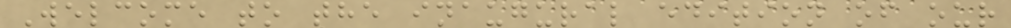Welcome to the inaugural edition of our
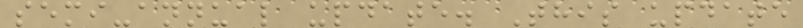semi-annual update. This update
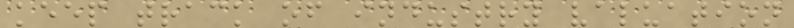keep track of industry valuation
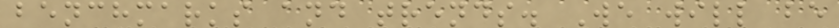benchmarks and trends. We will be
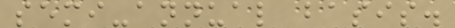semi-annual basis.
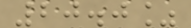20.0%
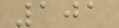101
